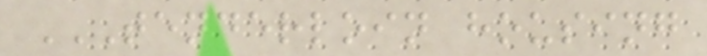TENDERLOIN HOUSING
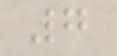7
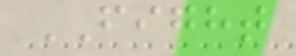FIGHT
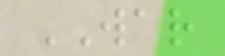WAR
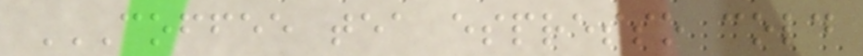COFFEE TEA ESPRESSO COLD
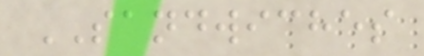SANDWICHES
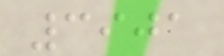3901
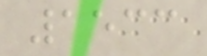1533
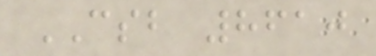CSB 8610
